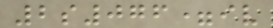2s076=iv
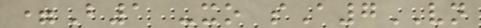=B1 -xo sA7VN
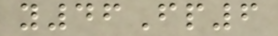y46Fp6
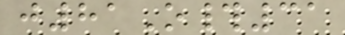j81O#31
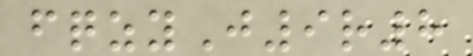fqzyJ9r8
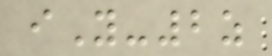iY-2z
